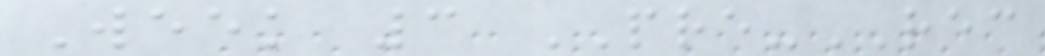Week 3 PRE-REC
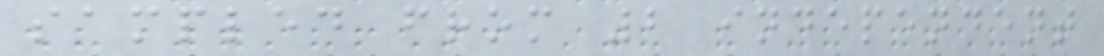sampled from 2 independent
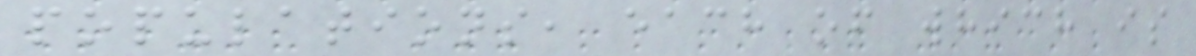populations, each of which is
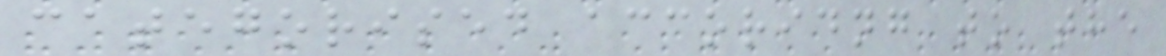categorised accoridng to the
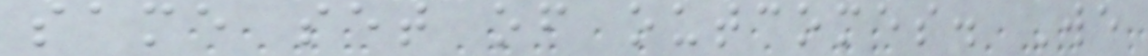same set of outcomes. We
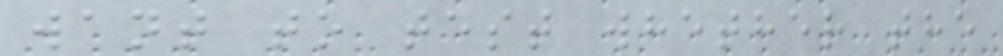want to test whether the
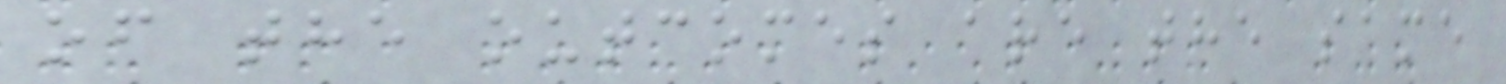of the outcomes are the same
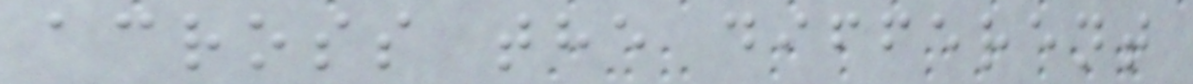across the different
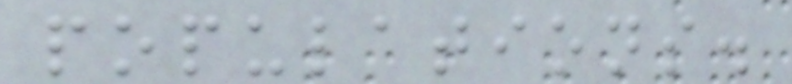populations.
